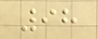98
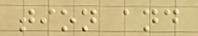tion and
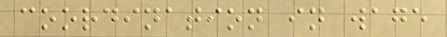coordination in wage
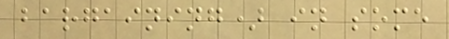bargaining) in some
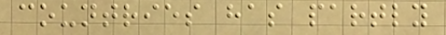countries has partly
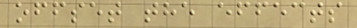offset the effects
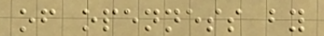of openness by
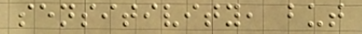sensitivity, but
